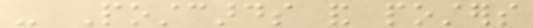- Postcards and posters
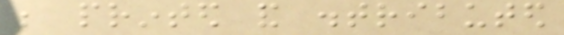be printed and distributed
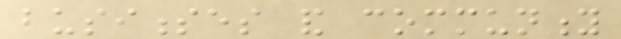businesses and community
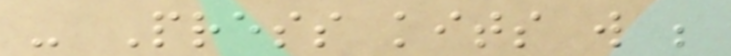- Press kits will be
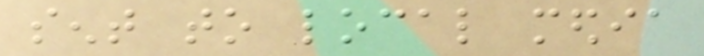sent to local media
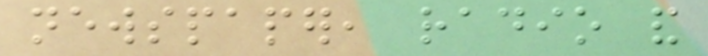newspaper, radio and
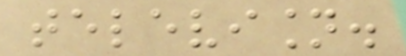television.
